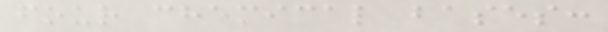four chemical bases:
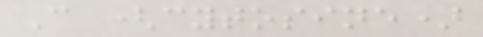C (cytosine)
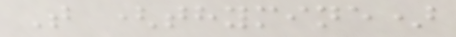T (thymine)
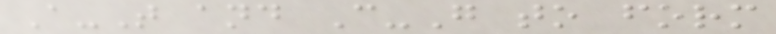A-T and C-G to form
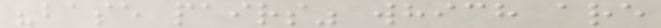"base pairs" which are
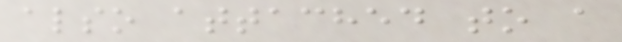also attached to a
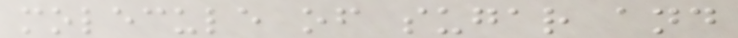molecule of sugar and
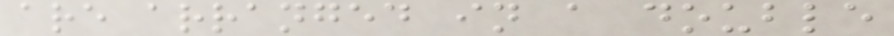are arranged in a double
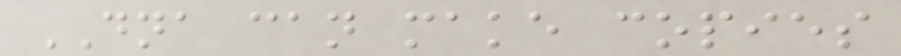DNA can make copies
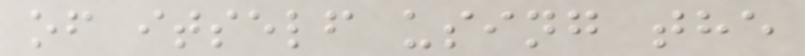of itself using the
